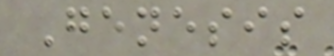Genesis
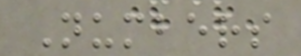Numbers
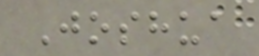Joshua
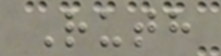Ruth
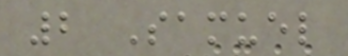2 Samuel
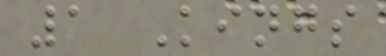1 Kings
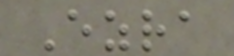Ezra
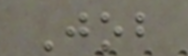Job
